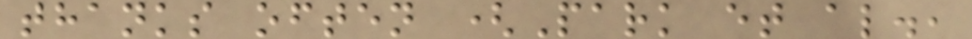thanks often (Park et al.,
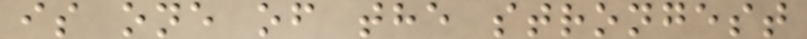is one of the strongest
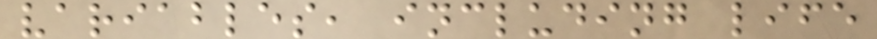variables, including life
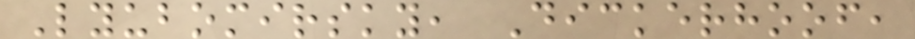Lyubomirsky, Dickerhoof,
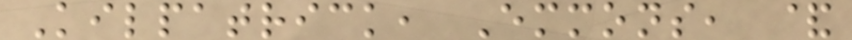Kilpatrick, Emmons, &
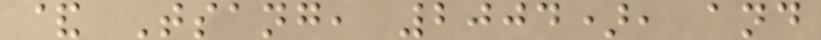& Tsang, 2004), and
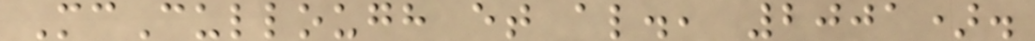McCullough et al., 2001).
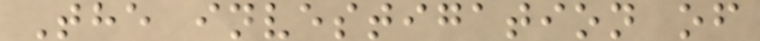The investigation of
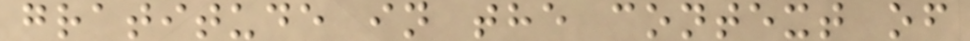gratitude in the context of
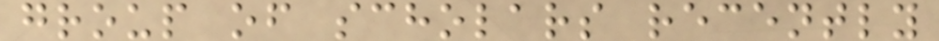group of scholars recently
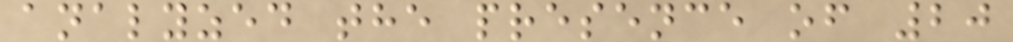analyzed the presence of 20
